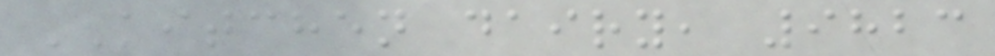KITCHEN dairy, 9823
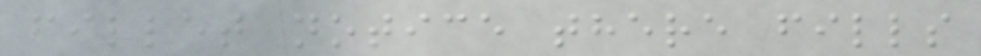fillet notice there fills
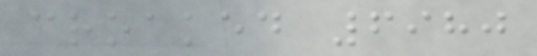croaked 6980
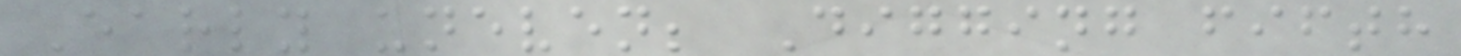Early uneven; Digging fifth
